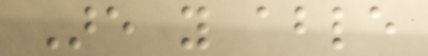Are you able
